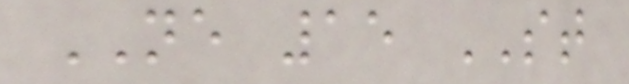NE 15 ST
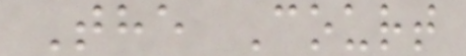The Court
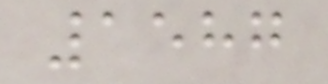1587
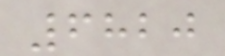6820
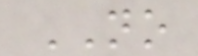NO
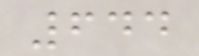644
